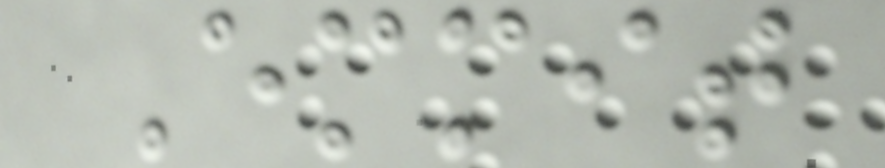Emmit
